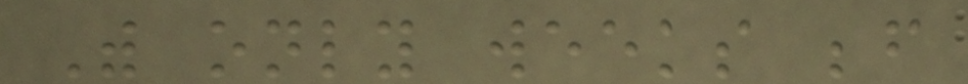With only weeks before
